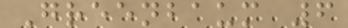Greenbaum 6
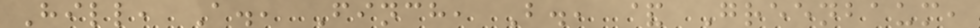Hill, A., Finch, B., & Greenbaum,
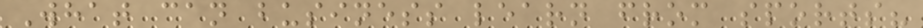What can business learn from sports?
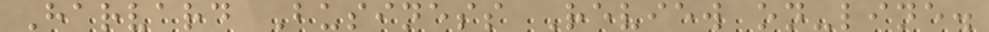Harvard Business Review on-line.
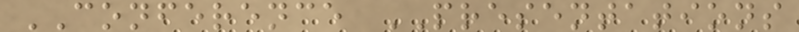CONFERENCE PRESENTATIONS
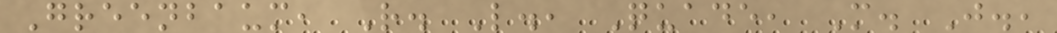Greenbaum, R. L., Quade, M. J.,
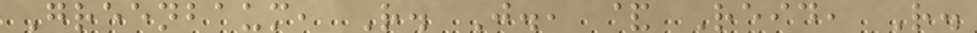Greenbaum, R. J., & Reid, R.
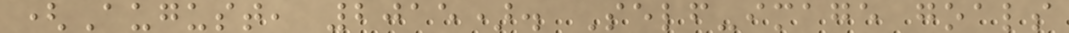(August, 2015). Self-image goals
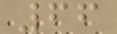66
